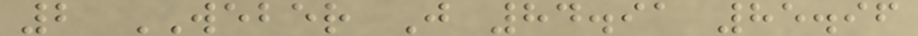2 WEBER J 84.91 85.96
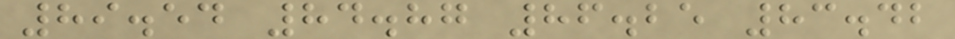89.54 84.87 86.25 83.42
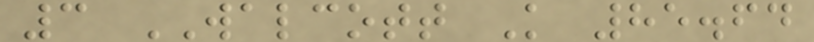3 WALCOTT K 85.64
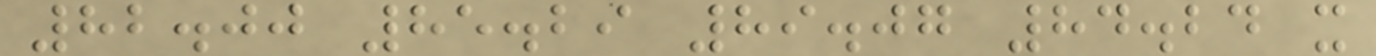82.00 85.29 89.07 84.24 x
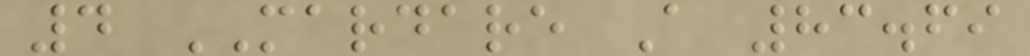4 MARDARE A 83.69
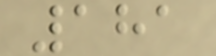181
